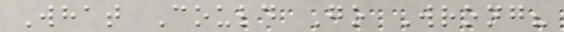What Could Go Wrong?
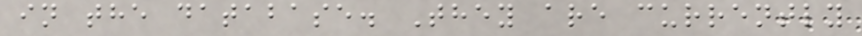in the database. They are currently
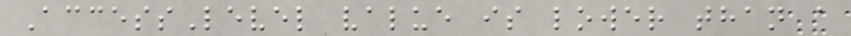AccessLevel value is lower than a
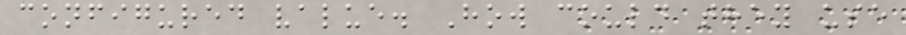configured value. How could they use
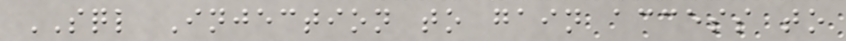SQL Injection to gain access to
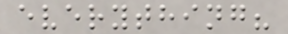everything?
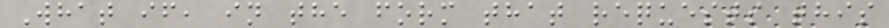What if, in the form that requests this
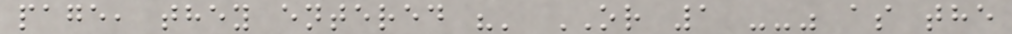page, they entered "' OR 1 --" as the
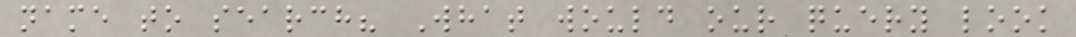name to search? What would our query look
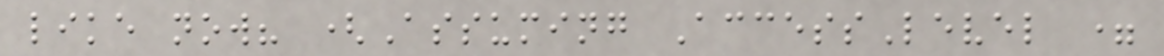like now? (Assuming AccessLevel =
